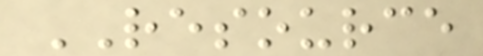RESOURCE
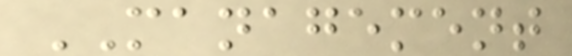MANAGEMENT
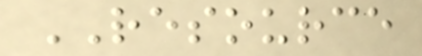RESOURCE
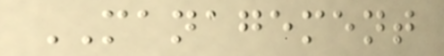MANAGEMENT
